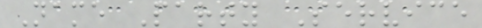Name Party Service
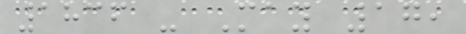1836 - May 17,
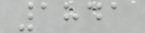1841
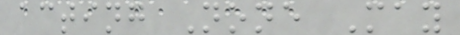acting None May
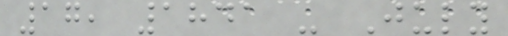17, 1841 - July
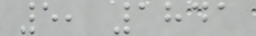5, 1841
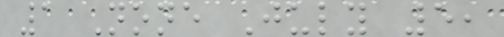1 None July 5,
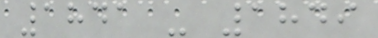1841 - 1849
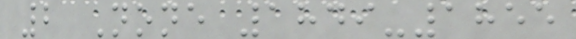2 None 1849-1855
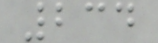234
